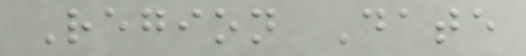Region Date
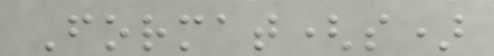Format(s)
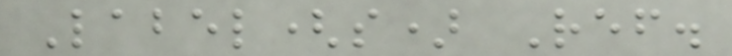Label(s) Ref.
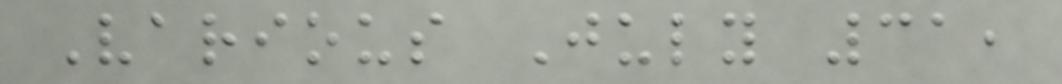Various July 31,
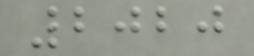2020
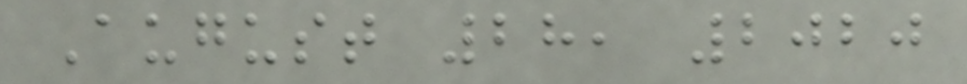August 28, 2020
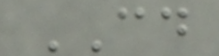CD
